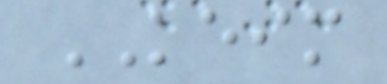KEIM
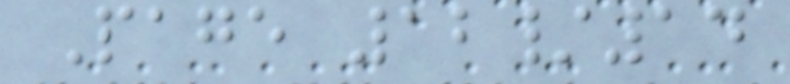Page 12/14
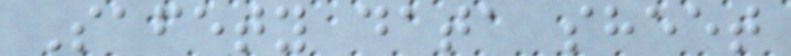Safety data sheet
